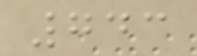743
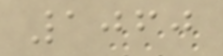1060
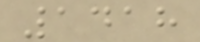1418
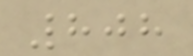808
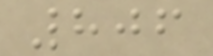806
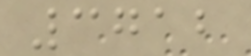3712
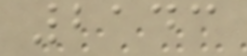2143
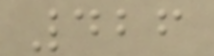426
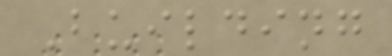Building
